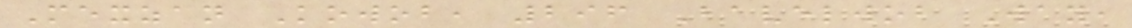Mexzan Kowob, 296 Bavelwob Way,
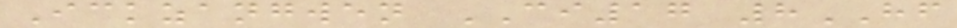Ickzangwen CI17 8HF
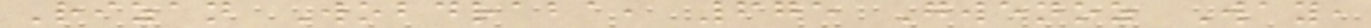Rizan Wobdraba, 675 Gwenoz Way,
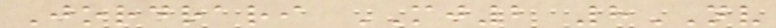Jordrari MJ2 8NV
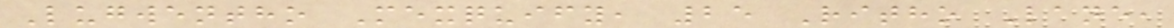Lugwentho Mexquify, 25 Ritho Lane,
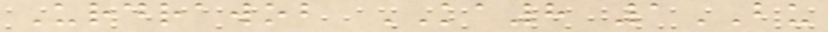Urdrawob KA8 1BU
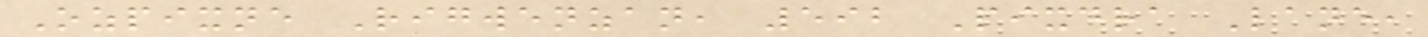Ozpixne Rigwenzan, 592 Pixdra Lane,
